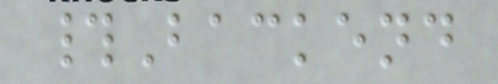#Backend
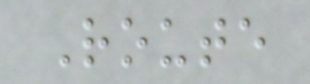Route
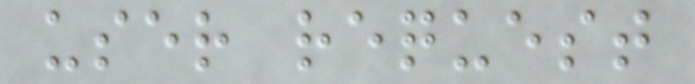user request
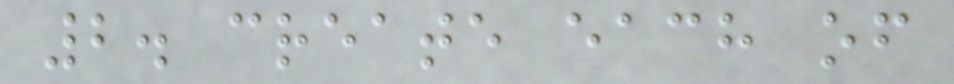2. create each of
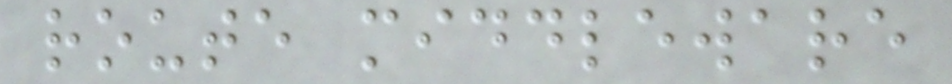route middleware
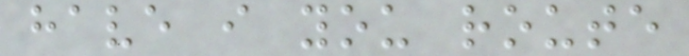have i you route
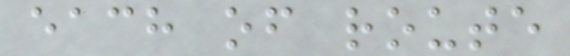each of route
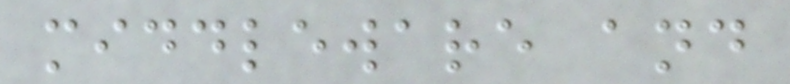middleware and
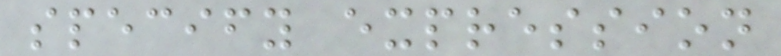specify expression
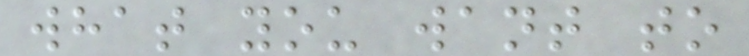what you want to
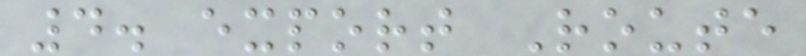4. export Route
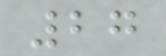27
